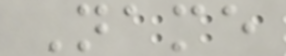Name
